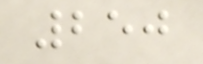250
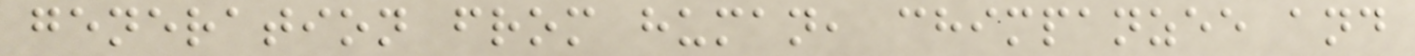generation from human, chimpanzee and
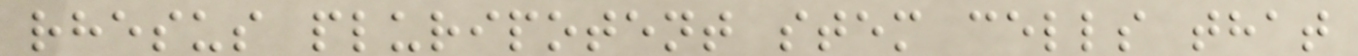rhesus pluripotent stem cells that
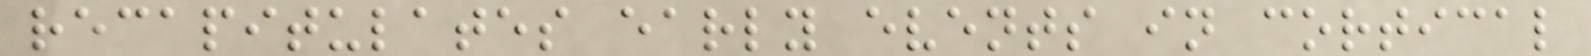recapitulates early events in cortical
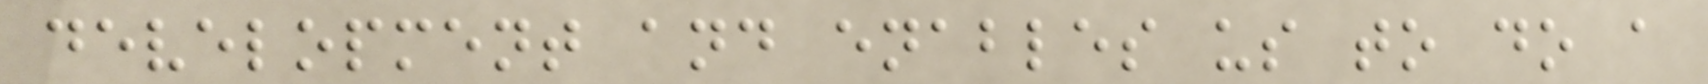development and enables us to do a
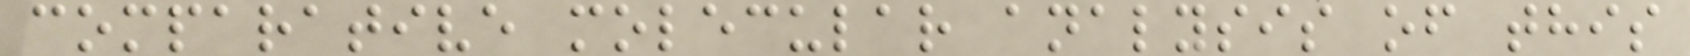comparative molecular analysis of this
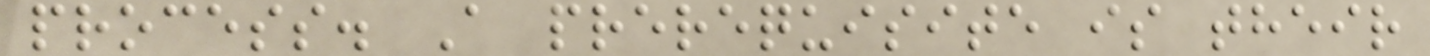process. A prerequisite is their
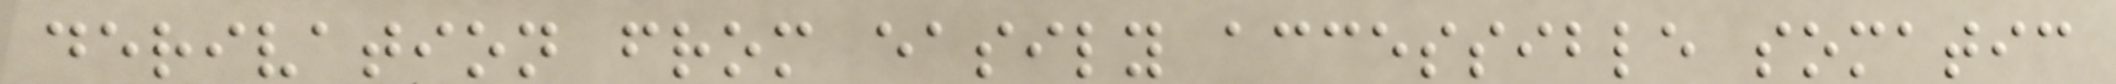derivation from easily accessible somatic
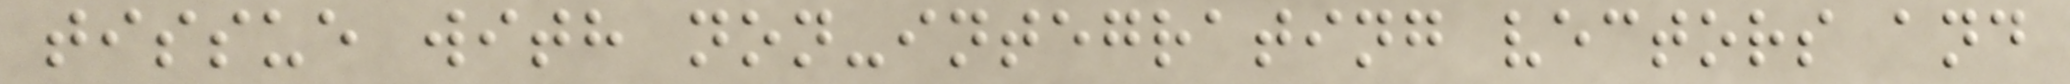tissue with non-integrating vectors and
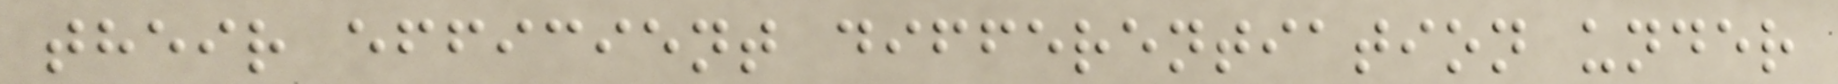their efficient differentiation under
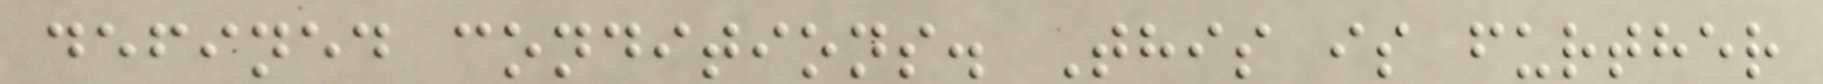defined conditions. This is further
